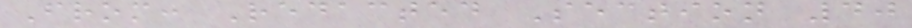From: Redacted Section 40
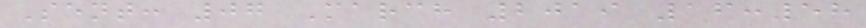Sent: 07 March 2019 16:58
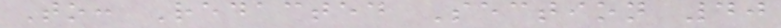To: Redacted Section 40
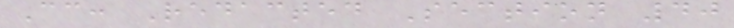Cc: Redacted Section 40
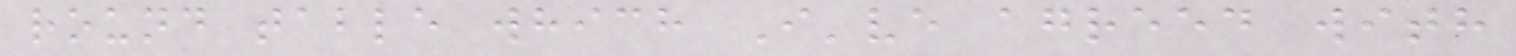round table which I've agreed with
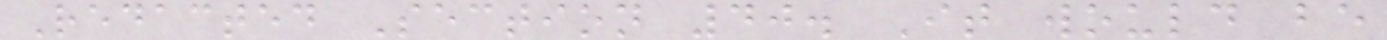Redacted Section 40. It would be
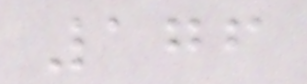176
